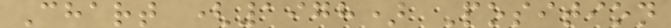Chart (1978) Position
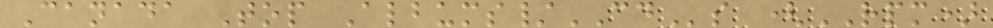Canada Top Albums/CDs (RPM)
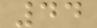44
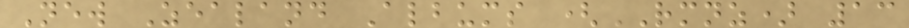New Zealand Albums (RMNZ) 13
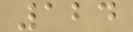124
